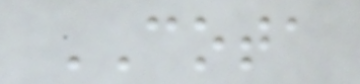COTA
